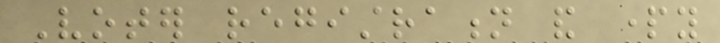Voter registration and party
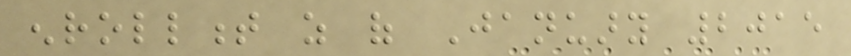enrollment as of January 2015
